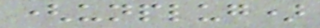(unplug)
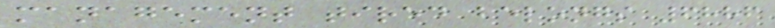management tired belongs 6886
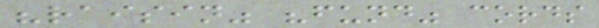"raisin" "fund" cords
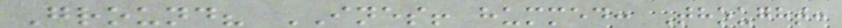Ground? INES! hummed: Thought:
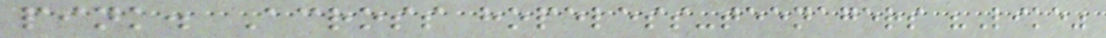pink. Across hopeless-teenagers "Like"
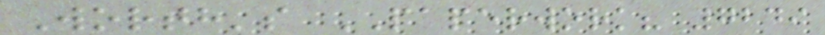Worth's PAPERWORK? 7249
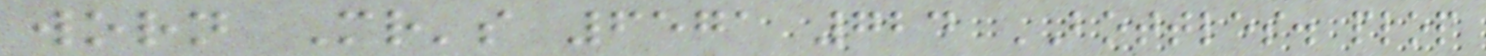worn Mr's 6571 724 BOTTLES. plop
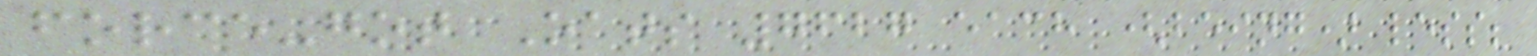force-got Oats 7627 each (being) less;
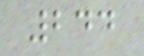244
